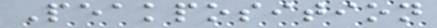Peakposition
